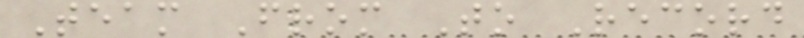Team From To Record
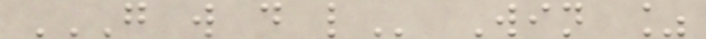G W D L Win %
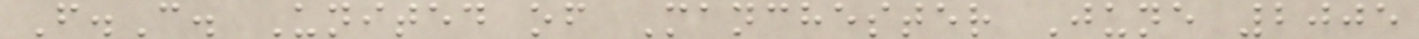F.C. United of Manchester June 2005
